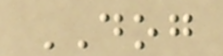DOG
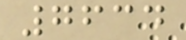7634
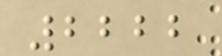2222
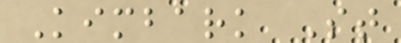Kimbark St
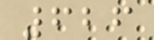626
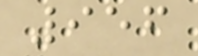956
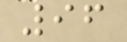96
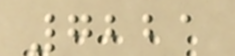7221
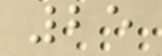25
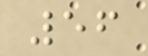56
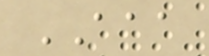AAA
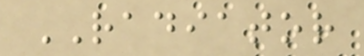RADIATOR
